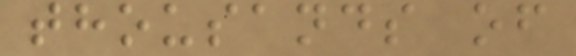thousands of
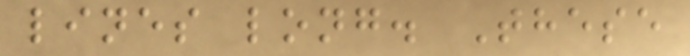lines long. These
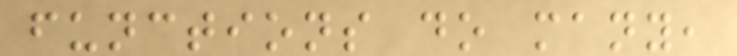functions do many,
